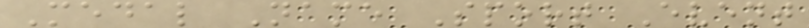Medal Name Sport Event
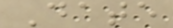Date
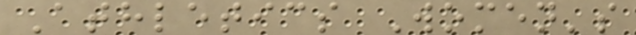Athletics Women's
